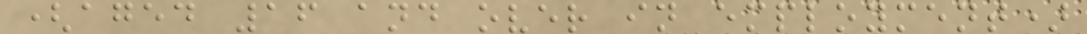(aged 16 and over in employment)
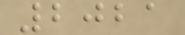2021
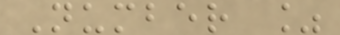Number %
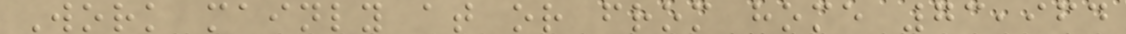Work mainly at or from home 73,964
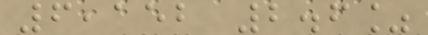6,152 2.6%
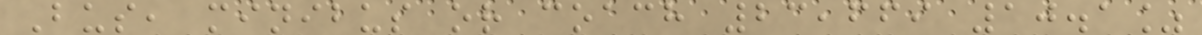Bus, minibus or coach 23,669 10.1%
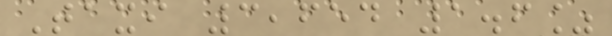Taxi 3,654 1.6%
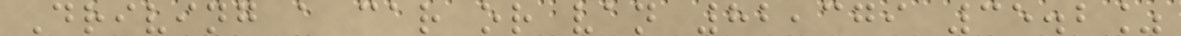Driving a car or van 82,379 35.2%
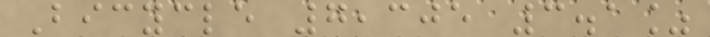Bicycle 7,305 3.1%
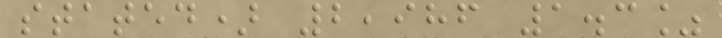stated) 2,986 1.3%
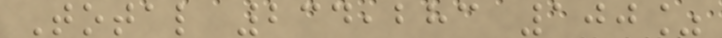Total 234,283 100%
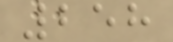258
